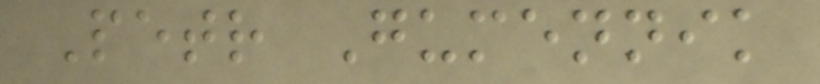Petr Gumennik
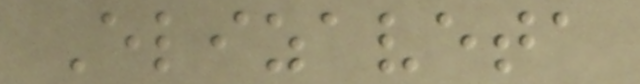Elizaveta
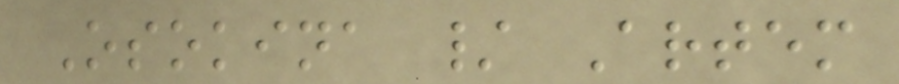Osokina / Artem
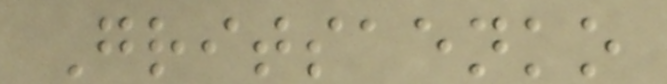Gritsaenko
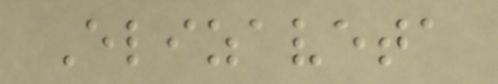Elizaveta
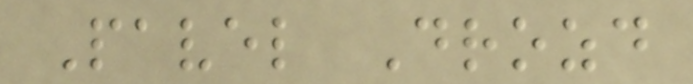Pavel Drozd
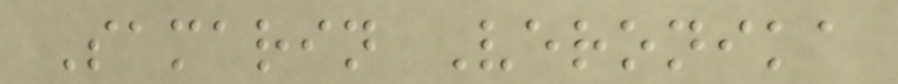Samarin Veronika
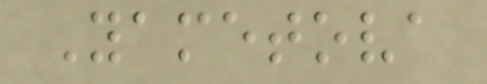Yametova
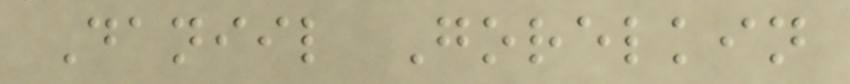Daniil Gorelkin
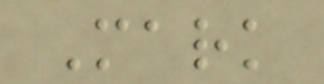Mark
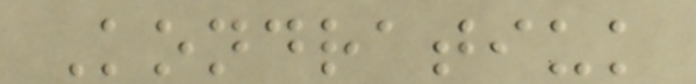Kondratiuk
